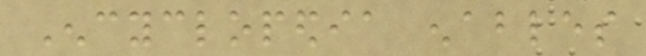Encyclopedia enables
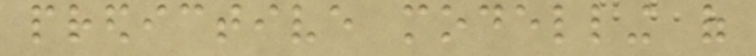predictive modelling of
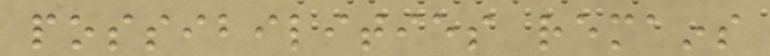possibilities remains
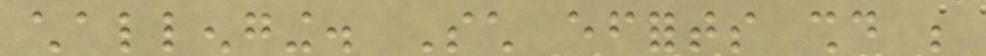challenging. Such efforts should be
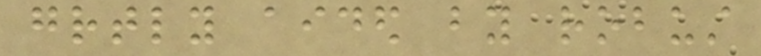greatly aided by robust
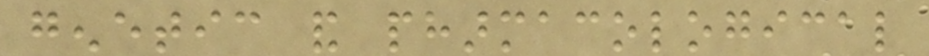genetic and pharmacological
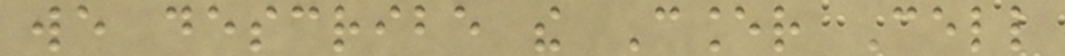we describe the Cancer Cell
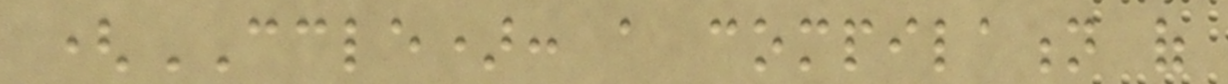(CCLE): a compilation of
